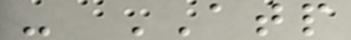- ATP
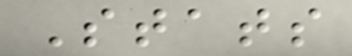Stats
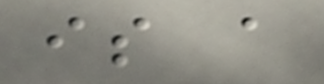is a
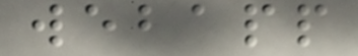webapp
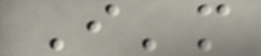I'm
